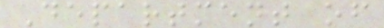Department of
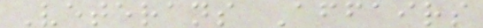Veterans Affairs
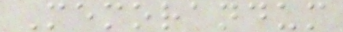Memorandum
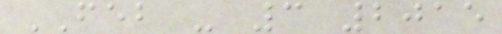FEB - 3 2015
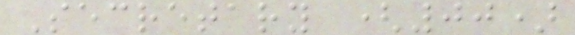Secretary (00)
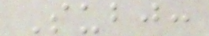Subj:
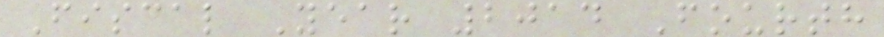Fiscal Year 2014 Fourth
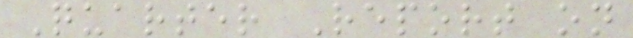Quarter Report on
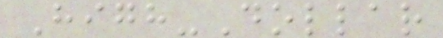High-Dollar
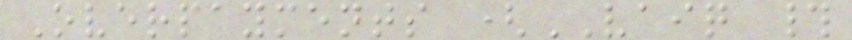Overpayments (VAIQ #
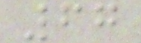67
